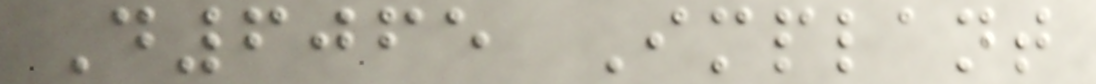D6065 Implant
